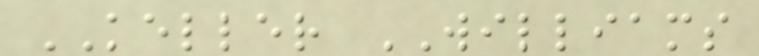KELLER WILLIAMS
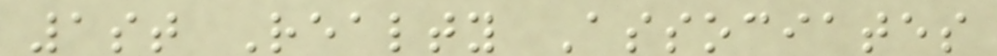1st Realty Associates
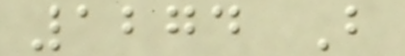1274 B
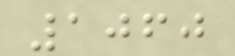1060
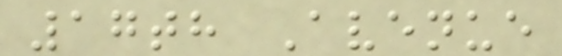17th Avenue
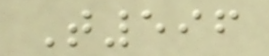T596
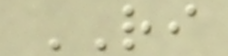RI
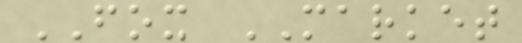FOX MARKET
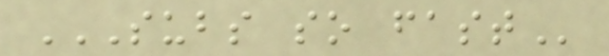SUBS SO FAST
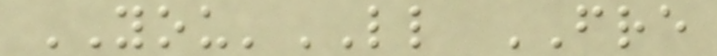YOU'LL FRE
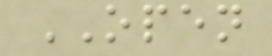OPEN
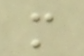m
